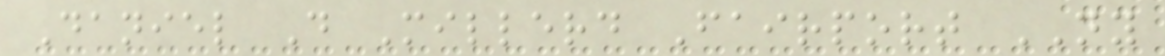Daniel D Millerd Fairport NY
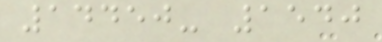14450- 1540
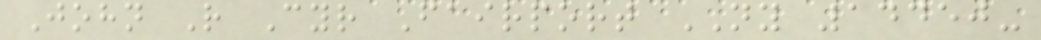John R Cyr Fairport NY 14450-
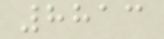8813
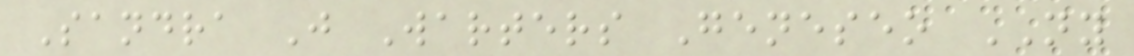Sandra J Warters Geneseo NY
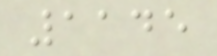1145
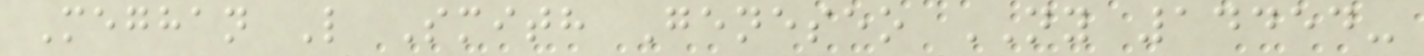Meghan L Smith Geneseo NY 14454-
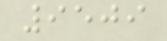9509
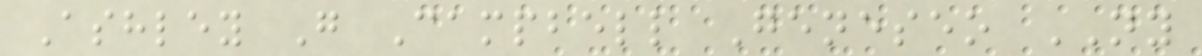Ashley G Campbell Geneseo NY
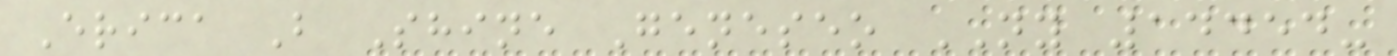Erica B Shine Geneseo NY 14454-
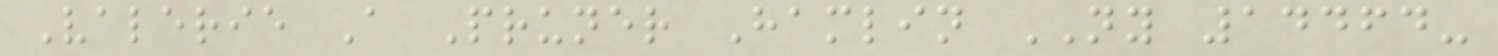Valerie A Pruner Hamlin NY 14464-
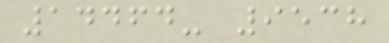14464- 9538
